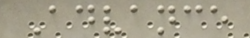Advance
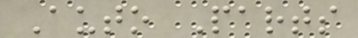Auto Parts
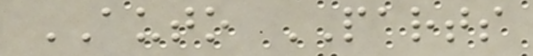AUTO PARTS
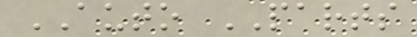AUTO PARTS
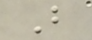B
